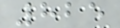825
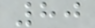80
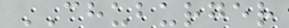CHUBURGER
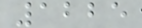1225
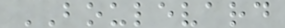BOULEVARD
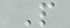P
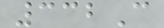332C
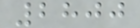2800
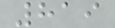819
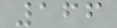166
